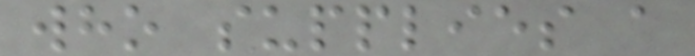who supplies a
